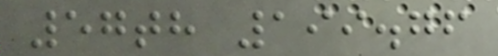57th 199.76
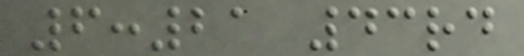6:21 43rd
